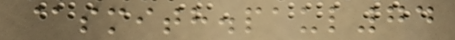@smith.paul74
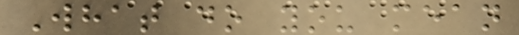What do you mean
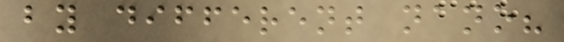by different nano?
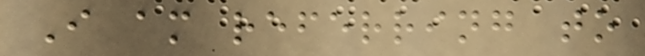I am referring to
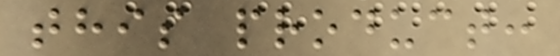this product:
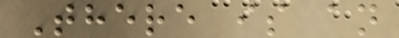There is an
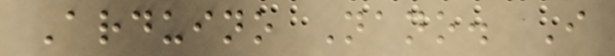Arduino Nano. I
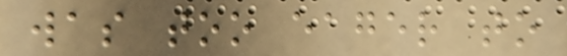was too eager to
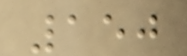150
